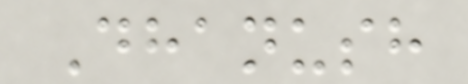Dhanush
